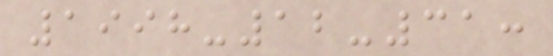1998-12-31:
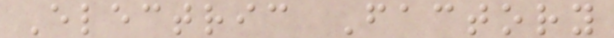Electric Factory
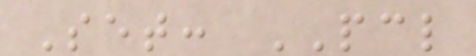Set: PCL
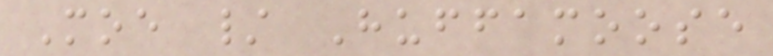Moe / Huffamoose
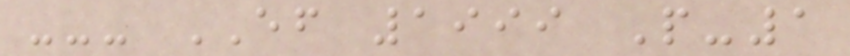--- EF 1999 P-1
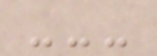---
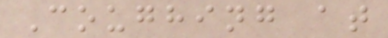Coughing at
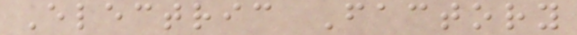Electric Factory
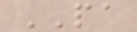PA
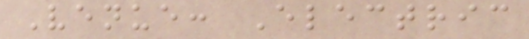Venue: Electric
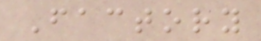Factory
